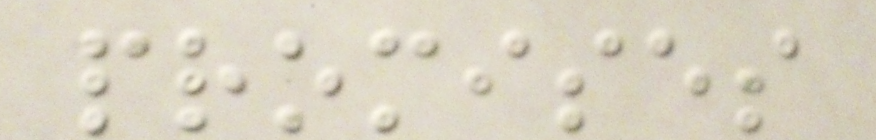promises
